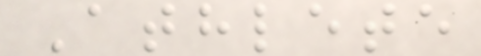Athlete
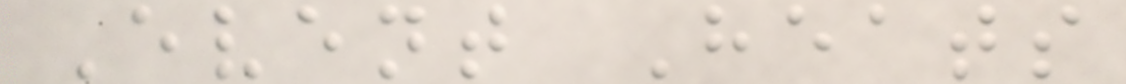Event Heats
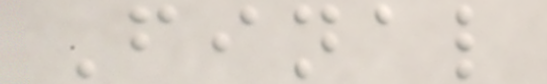Final
